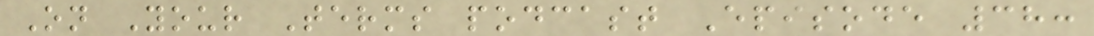On Your Terms podcast Episode 38:
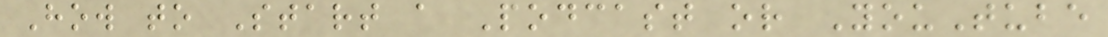How to Start a Podcast or YouTube
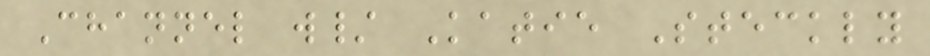Channel w/ Katie Steckly
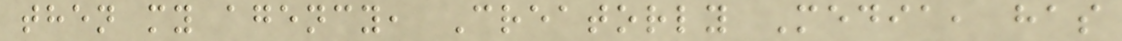then my agency, Creatorly Media, has
